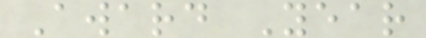Award Year
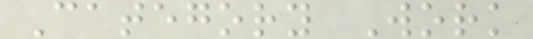Category Work
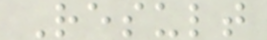Result
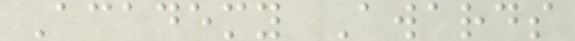Academy Awards
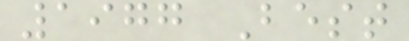1977 Best
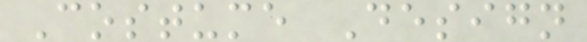Costume Design
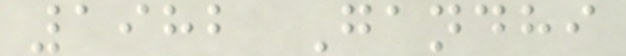1982 Gandhi
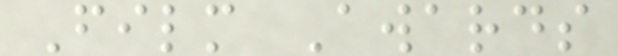Film Awards
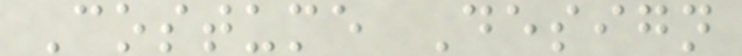Costume Design
